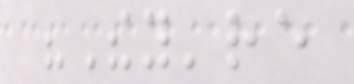"They're
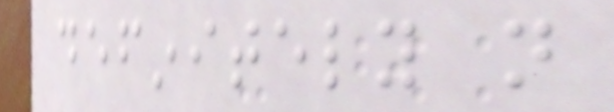definitely not
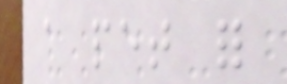a pet for
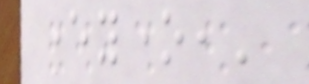everyone,'
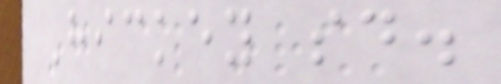Hickey said.
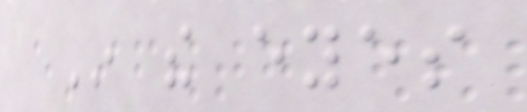In the eyes
